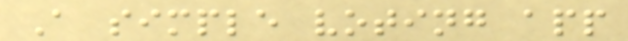A simple voting app
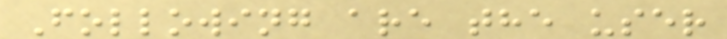Following are the user
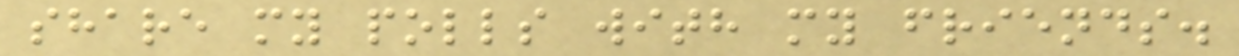share my polls with my friends.
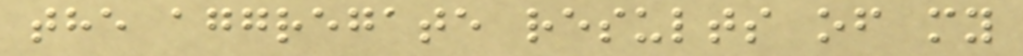the aggregate results of my
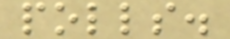polls.
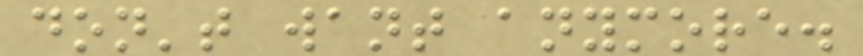don't want anymore.
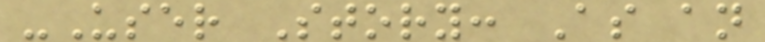-User Story: As an
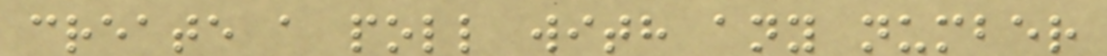create a poll with any number
